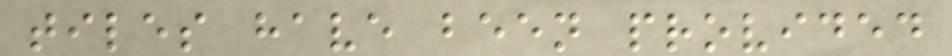tiles have been provided
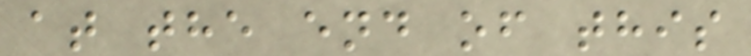at the end of this
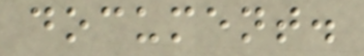document.
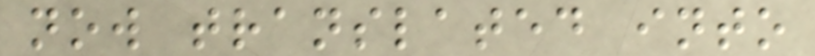now translated into
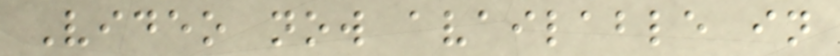Video now available in
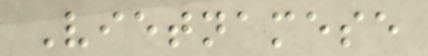Vietnamese
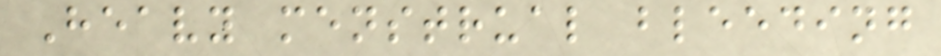Heavy menstrual bleeding
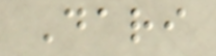Dari
